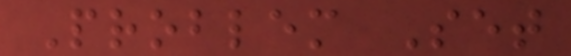Problem Set
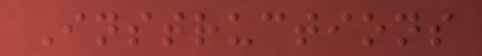Instructions
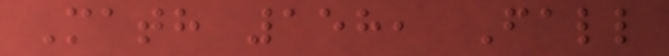Math 158, Fall
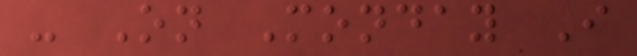- On Monday I
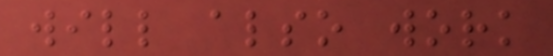will also work
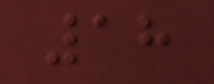18
